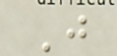Just
